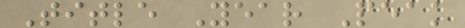Title Year Peak
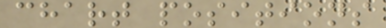chart positions
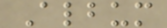Album
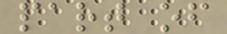part of
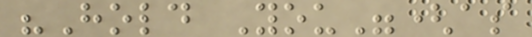"Hold You"(as
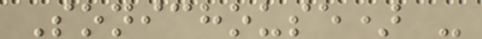Sonichouse) -
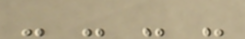- - - -
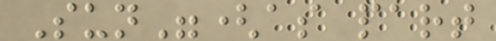Sun"(as part
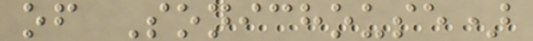of Sonichouse)
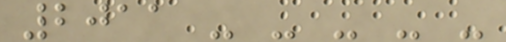2011 - - - - -
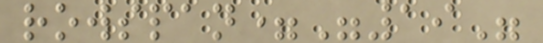rowspan="19"
